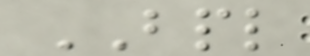BPL
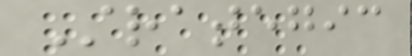Strategic
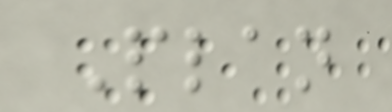Plan
